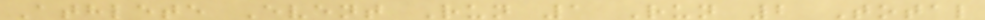Athlete Event Run 1 Run 2 Total
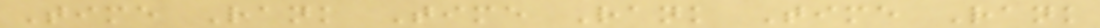Time Rank Time Rank Time Rank
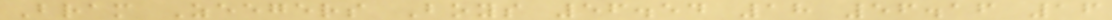Bram Zeegers Boys 56.54 18 56.16 16
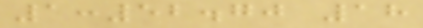1:52.70 18
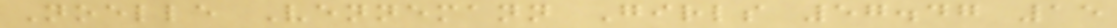Noelle Vennemann Girls 57.47 15
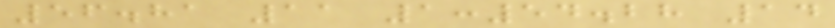56.81 11 1:54.28 14
